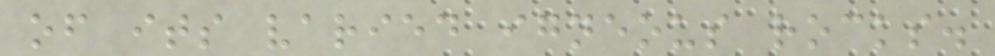of its varied igneous rocks.
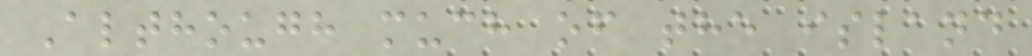Although much of the island
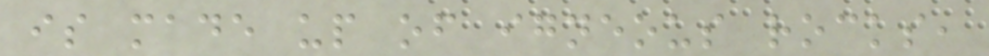is made up of igneous rocks,
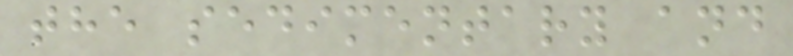the sedimentary and
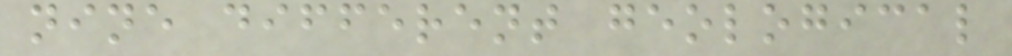nine different geological
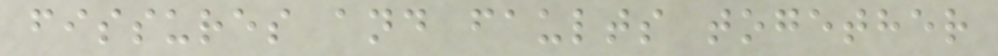fissures and faults together
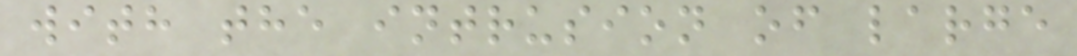with the intrusion of large
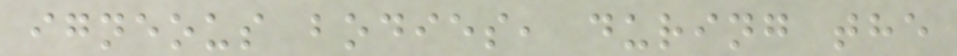igneous bodies, during the
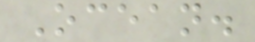Ocean.
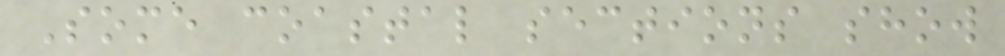Some coastal sections show
